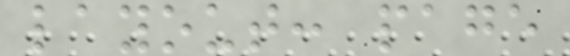layout: page
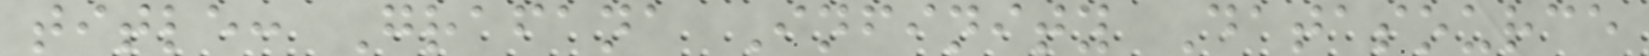title: Grafana Infinity Datasource
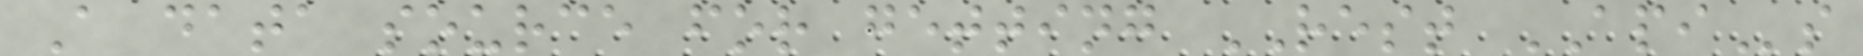A data source for getting REST APIs
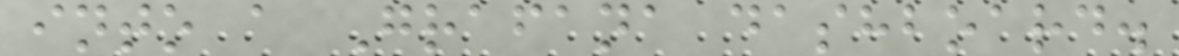into a Grafana dashboard.
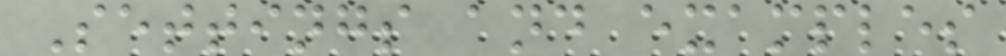Settings and examples
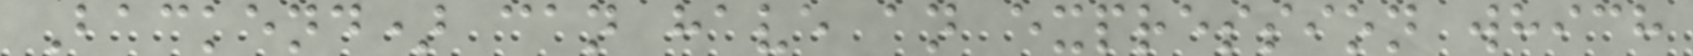Backend) can have an expression which
